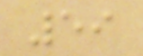59
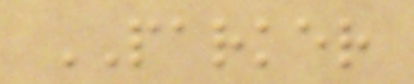PARKER
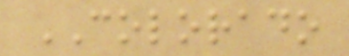COLORADO
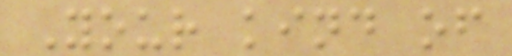Your kind of
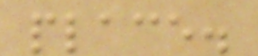place.
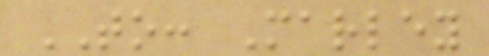TO: Marley
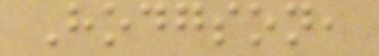Hodgson,
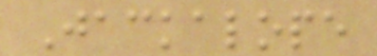Jackalope
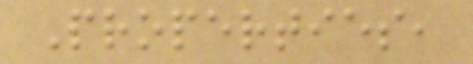Properties,
